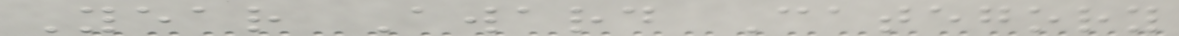Year Award Category
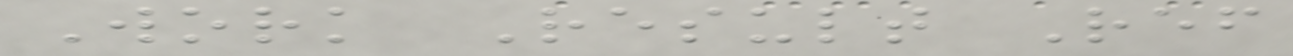Work Result Ref
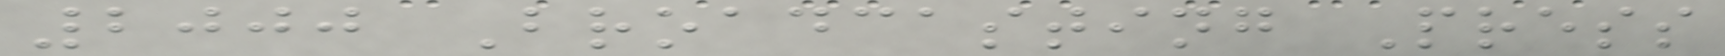2000 Broadcasting Press
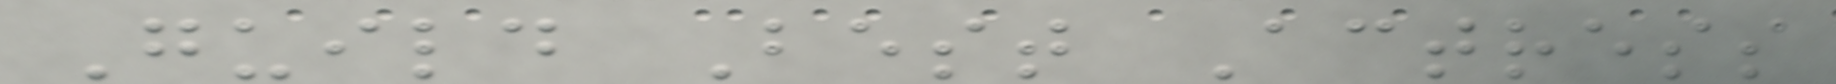Guild Best Actress
